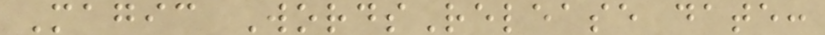Magic WordsRelease date:
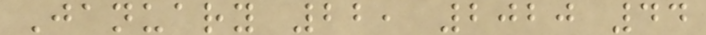January 22, 2020 44
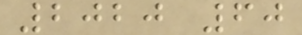2020 60
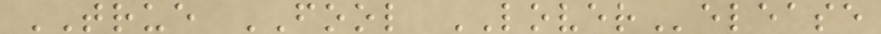TRUE FOOL LOVERelease
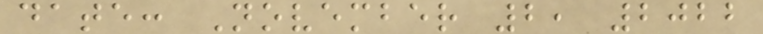date: November 2, 2022
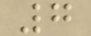7
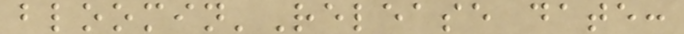bloomin'Release date:
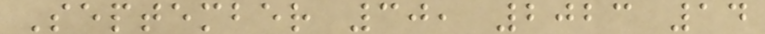September 30, 2023 14
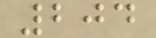204
